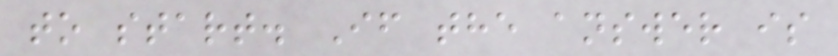to start. If the answer is
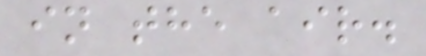in the air.
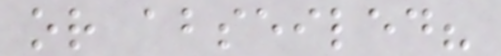or abseiled?
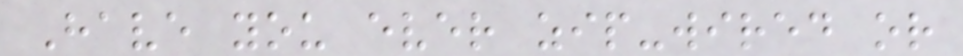Have you ever zip-wired or
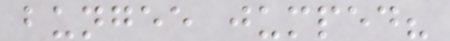bungee jumped?
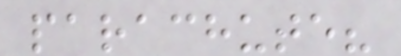parachute?
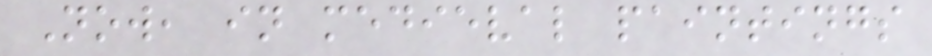Now, in medieval paintings
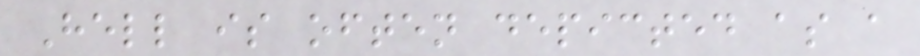Hell is often depicted as a
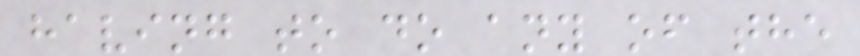having to do any of the
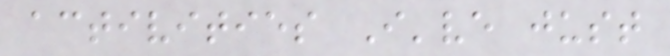activities I've just
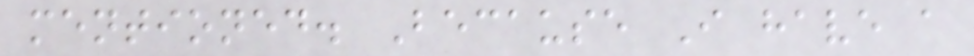mentioned. Because I have a
